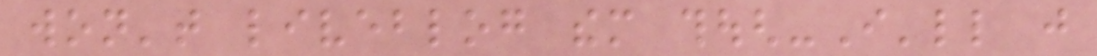won't liveblog them though-I'll just
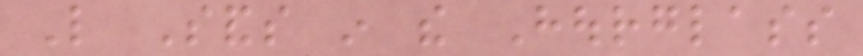Like Sands in the Hourglass
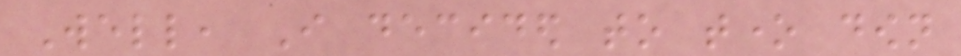Well, I decided to tone down
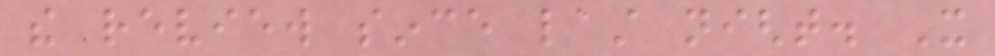the review since last night. It
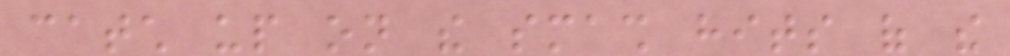catch up on the smash hits of the
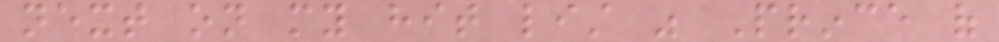next on my hit list was Prince of
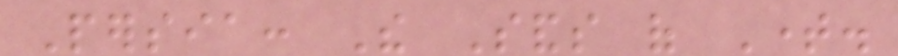Persia: The Sands of Time.
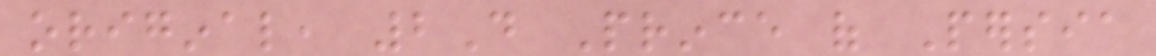original, 2D Prince of Persia
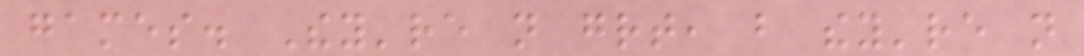games. They're not great, but they're not
